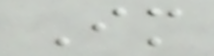Im
